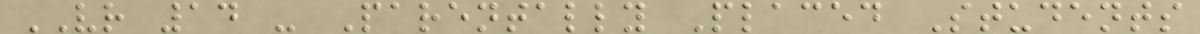VR 14 - Parentally Placed Students
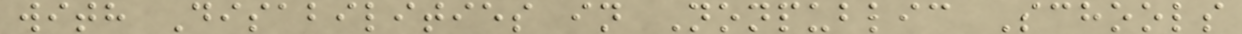with Disabilities in Nonpublic Schools
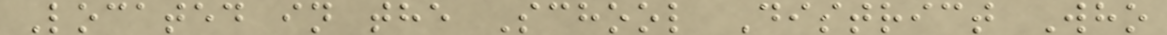Located in the School District Who
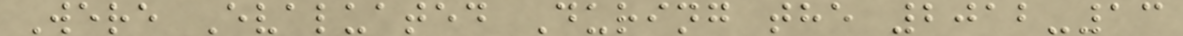Were Evaluated During the 2012-13
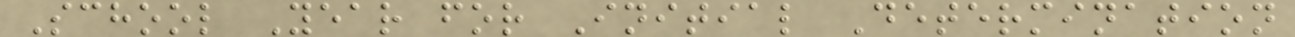School Year for Initial Determination
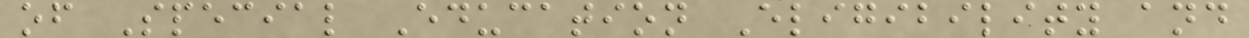of Special Education Eligibility and
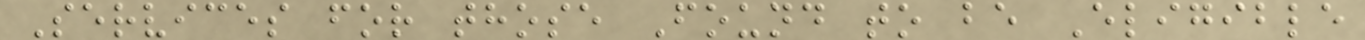Services for those Found to be Eligible
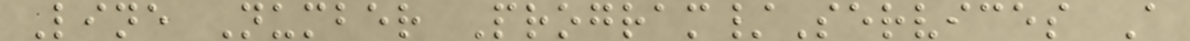Line Number Program/Services A
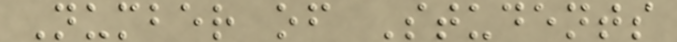Number of Students
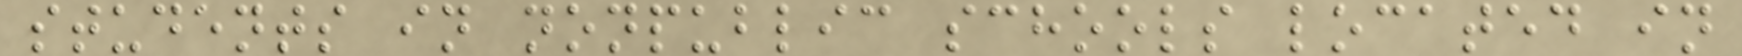students in nonpublic schools located in
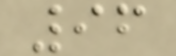96
